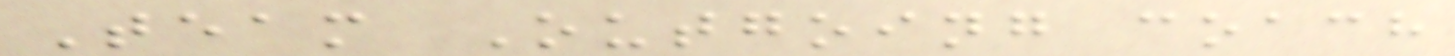Team Outgoing coach
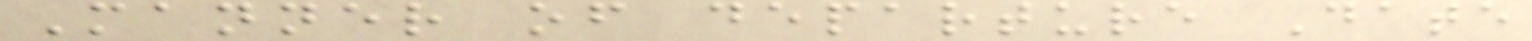Manner of departure Date
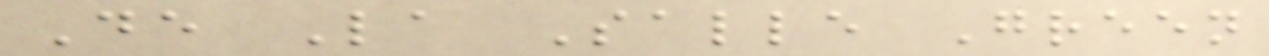De La Salle Green
